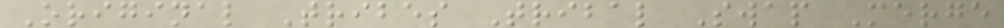Original Tribes Tribal Swap Merge
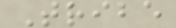Tribe
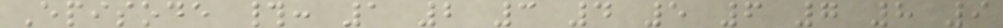Episode #: 1 2 3 4 5 6 7 8 9
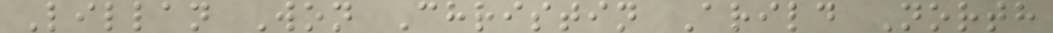Lillan Won Christin Arild North
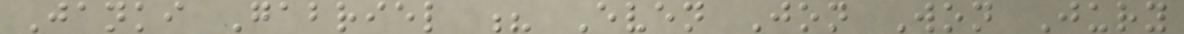Janki Gabriel ? Even Jon Won Jury
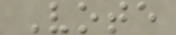Vote
